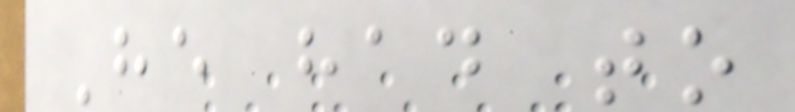He had to
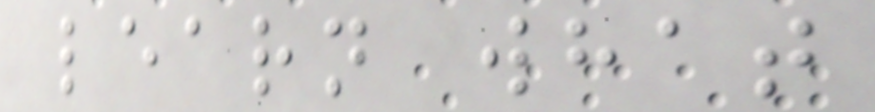learn what
